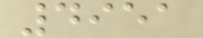4951
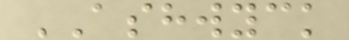ASHWYCK
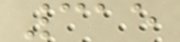315
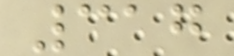317
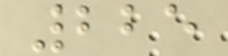225
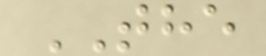THE
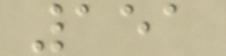151
